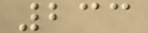233
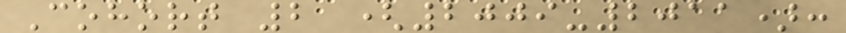Cohort 2 (2009-2011):
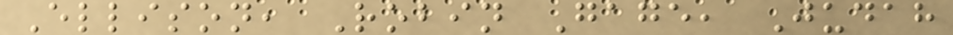Ellison, Robin Gage, Judah
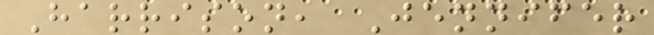Harrison, Jennifer
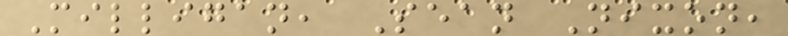Milligan, Sean Nixon,
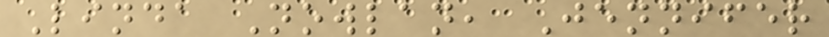Linda Nowlan, Jennifer
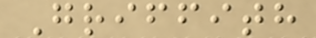Griffith
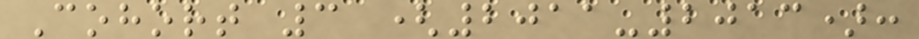Cohort 3 (2011-2013):
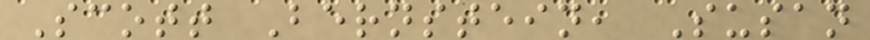Scott Bernstein, Susan
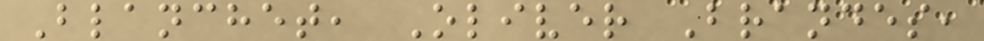Blanchet, Oliver Brandes,
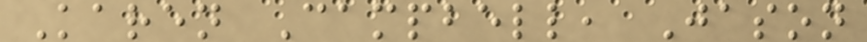Karen Campbell, Jason
